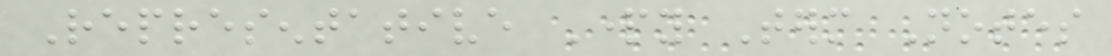Representative Party Term Notes
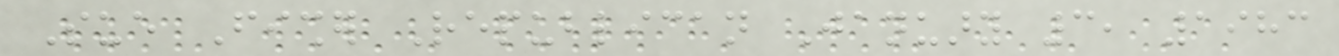Sue Fisher Republican January 3, 1983
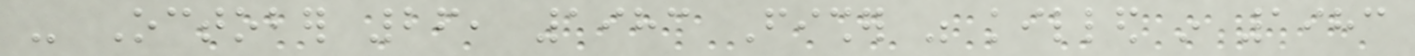- October 26, 1983 Fisher was killed in 1983
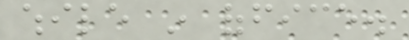while in office.
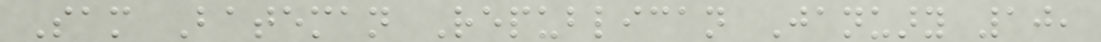Sam Bateman Republican January 10,
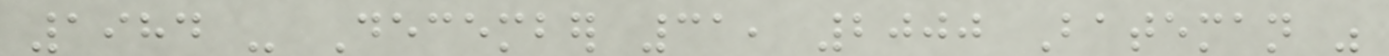1984 - December 31, 2000 Bateman was
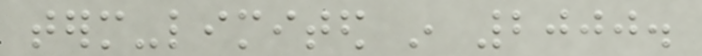term-limited in 2000.
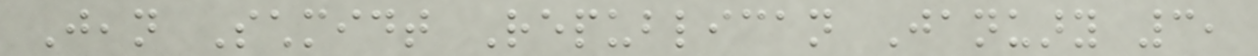Jean Schmidt Republican January 3,
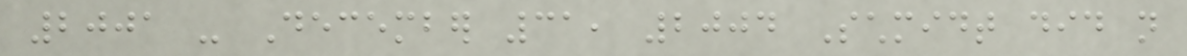2001 - December 31, 2004 Schmidt did not
